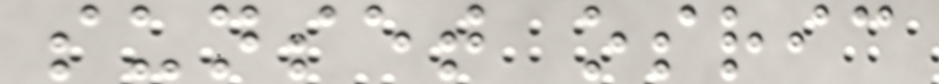sunset osric
